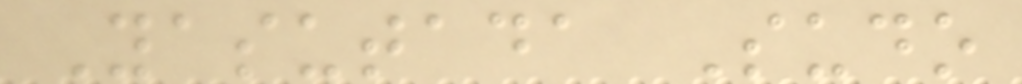Yasutada Sudo
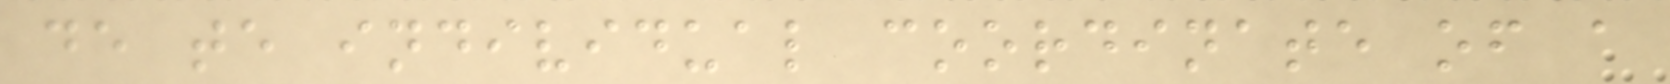de te individual coordinate of a
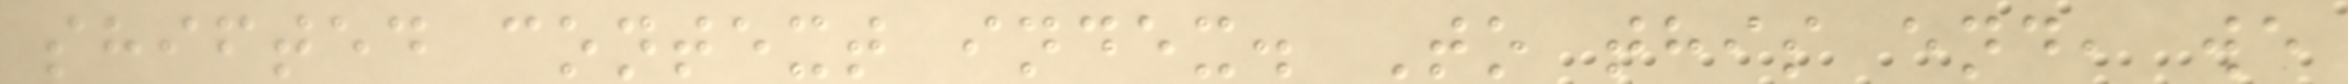shifted context index. To this end, we
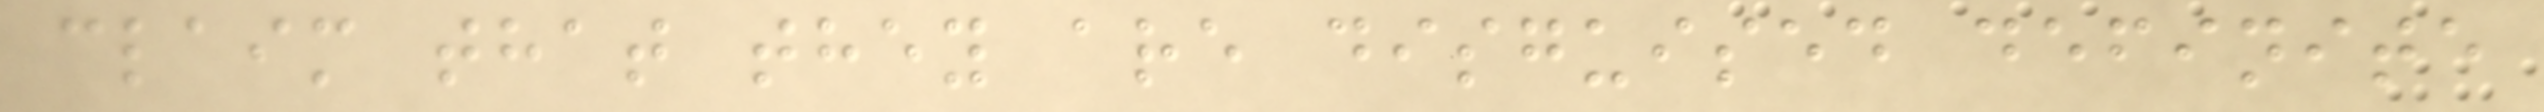claim that they are disguised definite
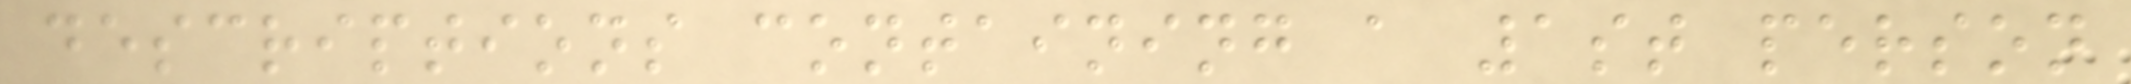descriptions containing a 1st person
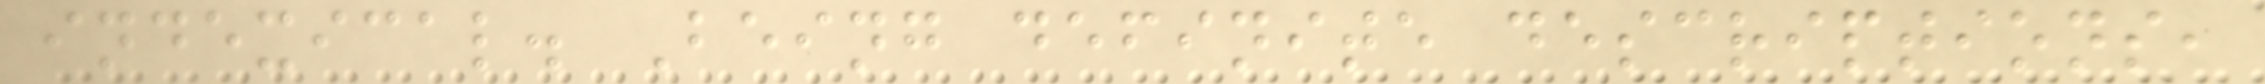indexical. Being definite descriptions,
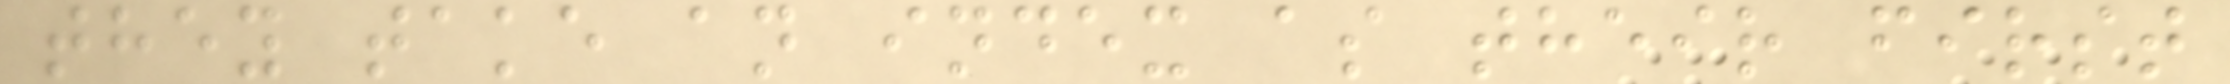they take an index as their first
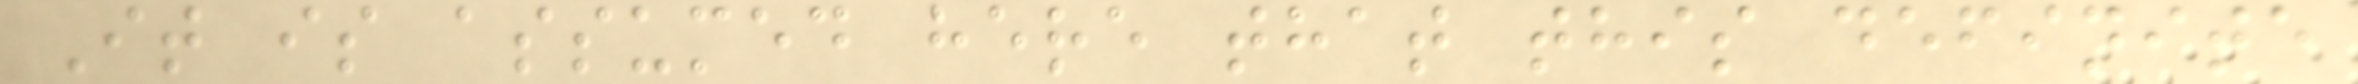It is assumed here that this definite
